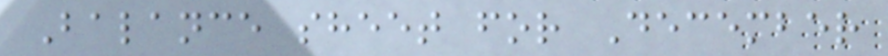Balance sheet for December
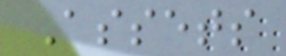Assets
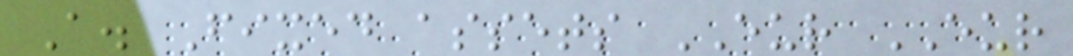A. Fixed assets EUR EUR
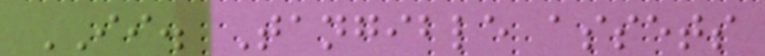II. Tangible assets
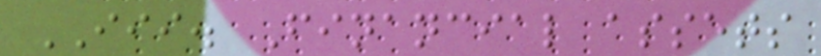III. Financial assets
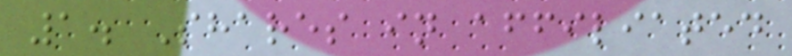1. Shares in affiliated
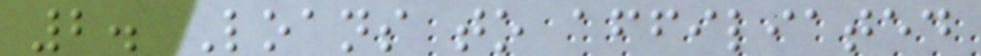2. Loans to affiliated
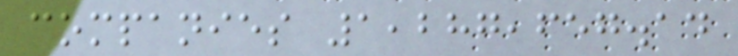companies 1,287,657.14
